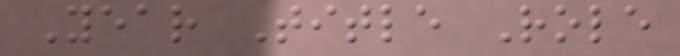Year Title Role
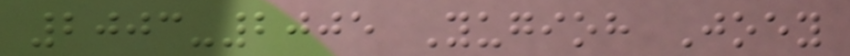2003-2005 Yugioh Joey
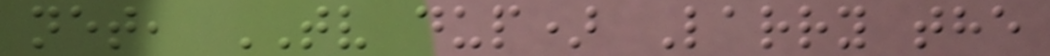net, TV dup) Larry the
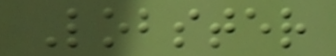Lobster
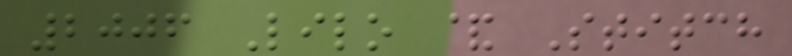2006 Lilo & Stitch
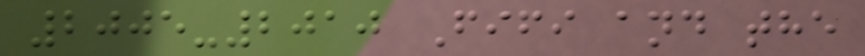2005-2010 Fifi and the
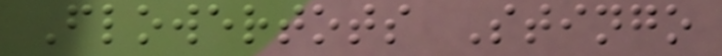Flowertots Stingo
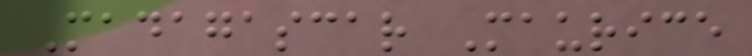Madagascar Maurice
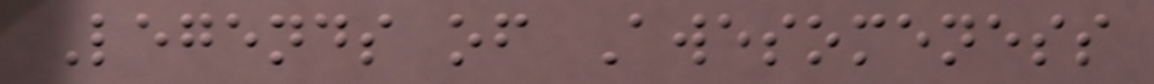Legends of Awesomeness
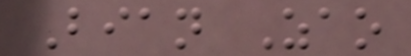Bian Zao
